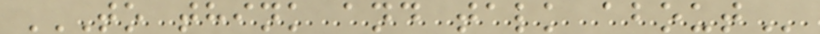TO THINK AND TALK ABOUT
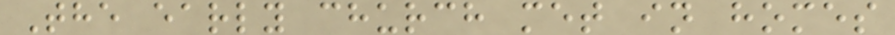The early church met in homes
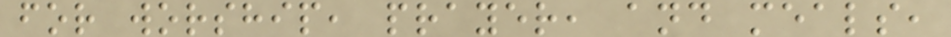for worship, prayer, and meals,
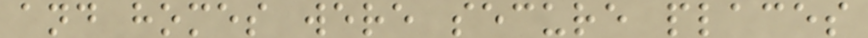and homes were secure places
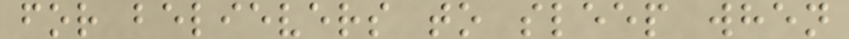for believers to sleep when
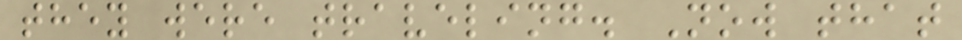they were traveling. Now that
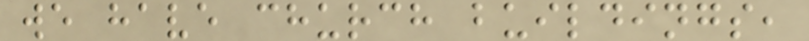we have church buildings,
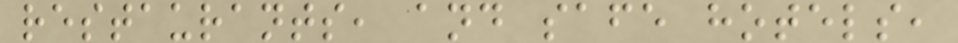restaurants, and safe hotels,
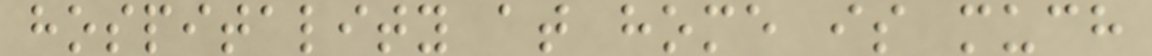hospitality at home is much
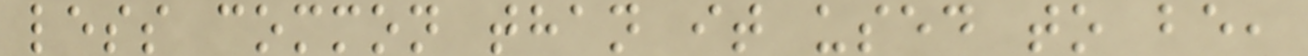less common than it used to be,
